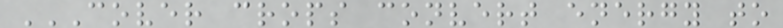COVER CROPS CONVERT ENERGY TO
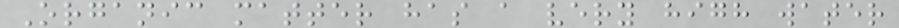Organic matter has a very high water
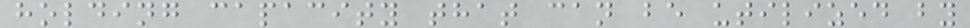holding capacity that can be utilized by
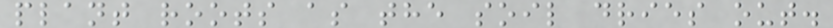plant roots as the soil dries out.
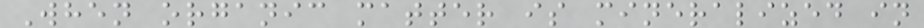When organic matter is mineralized in
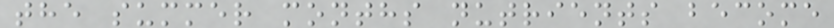the summer months nutrients become
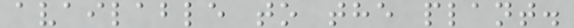available to the plant.
